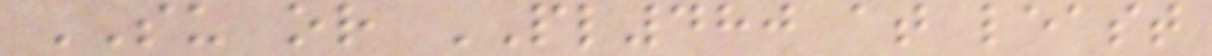SU or PL480 at least
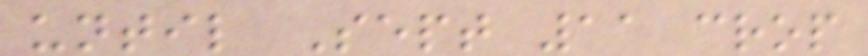until Sept 11 crop
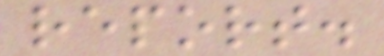report.
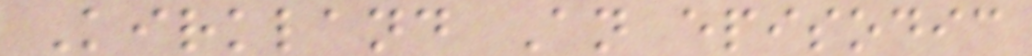Kirkland An episodic
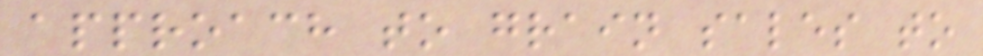approach to grain sales to
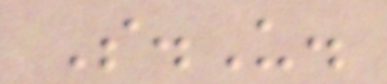S.U.
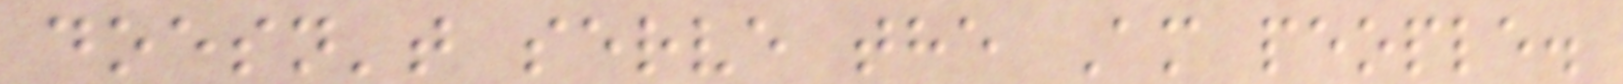doesn't serve the Am people.
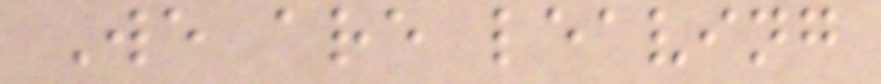We are leaving
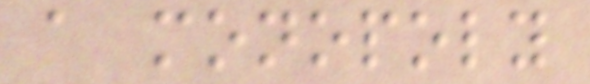a monopoly
